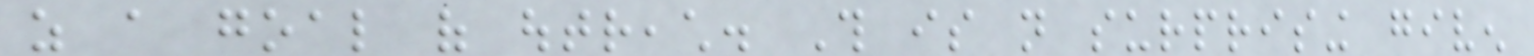as a goal of outreach. This is not surprising given
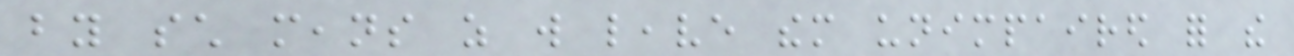by such means as will leave them unimpaired for the
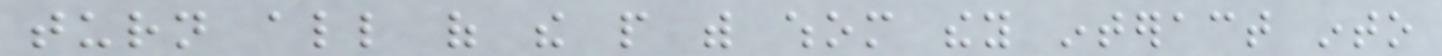turn all of the people with whom they interact into
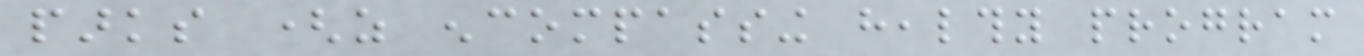parks (as encompassing healthy program
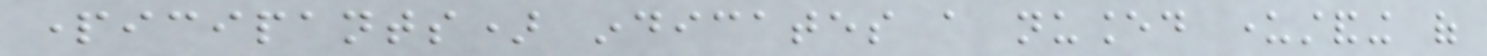participants) indicates a nuanced understanding of
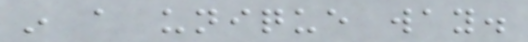in a unique way.
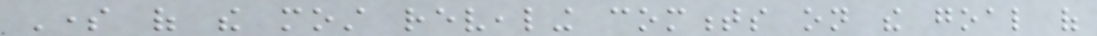Some of the most revealing comments on the goal of
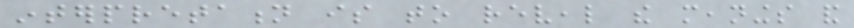interpretation is to reveal the meanings and
